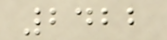2422
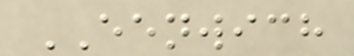EENWICH
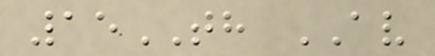15TH AV
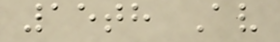15th Av
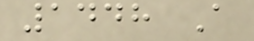1448 A
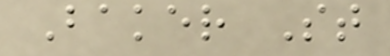Baker St
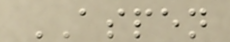ASPEN
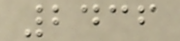2436
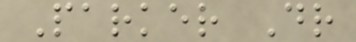Parker Dr
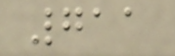711
